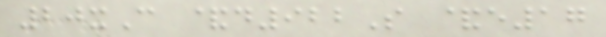20xC &d922S &e17
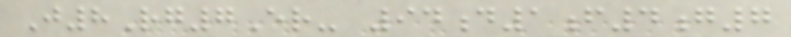J8Rg7Er- 94d1f4g7
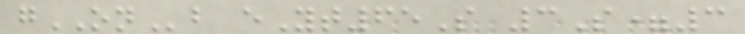gONb eYt65S 3S=3
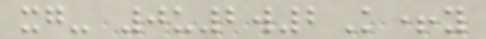xg- 0u2w2K+y
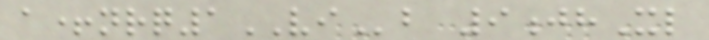a+nrq1VIb 9jhXl
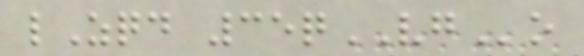lZqd 35qVGo
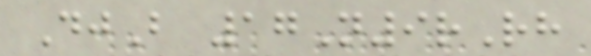DjB 17N9rRh
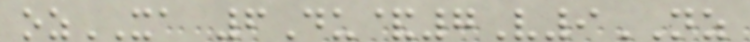ozXA 6Du&7V9NZ
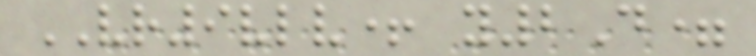VR9vlv+ y2D=
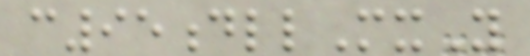c95dllMxY
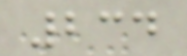234
